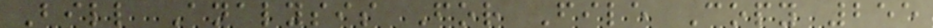Bill Analysis For File Copy 255
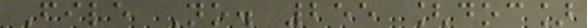File No. 255 [doc]
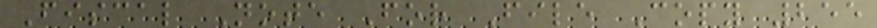Fiscal Note For File Copy 255
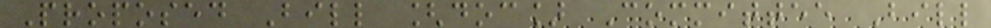Proposed Bill [doc] Committee Bill
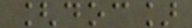[doc]
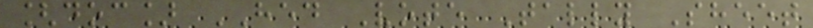[doc] HED Vote Tally Sheet
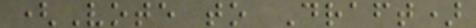(Vote to Draft)
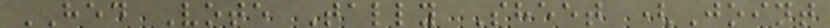HED Vote Tally Sheet (Joint
